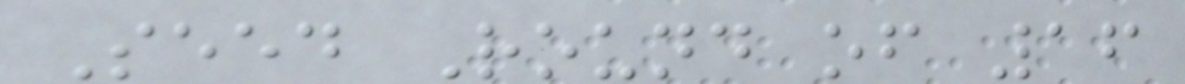Seed Round of 16
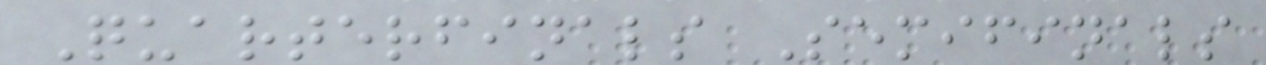Quarterfinals Semifinals
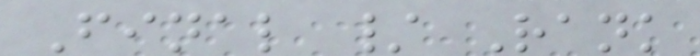Final / Rank
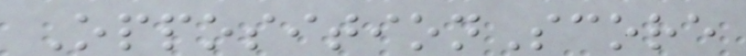OppositionScore
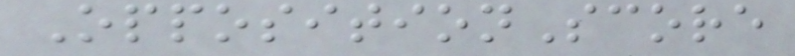OppositionScore
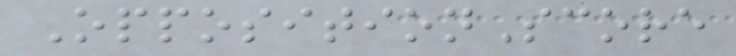OppositionScore
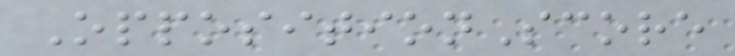OppositionScore
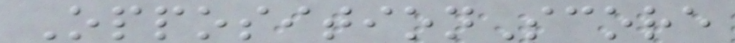OppositionScore
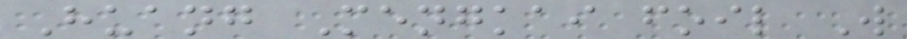Huang Mengkai foil W
